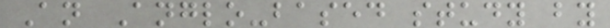An Anglo-based study by
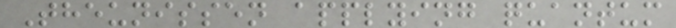Theunissen applying quantum
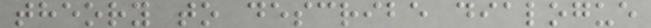theory to describe dialogue
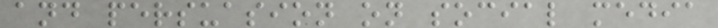and persuasion on social media
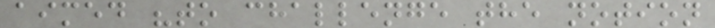aimed "to challenge the notion
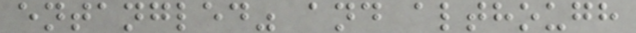entangled" and although
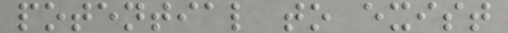potential to exist
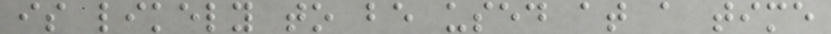is likely to be used at a time
